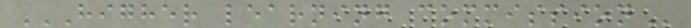HIGHER LEARNING COMMISSION
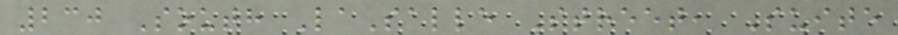230 South LaSalle Street, Suite
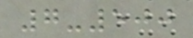7-500
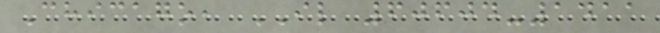Chicago, IL 60604-1411
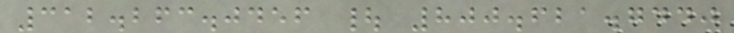312.263.0456 | 800.621.7440
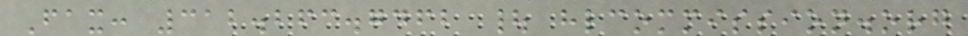Fax: 312.263.7462 | hlcommission.org
